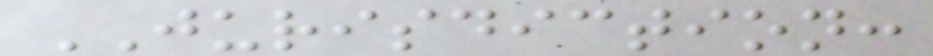JURISDICTION:
